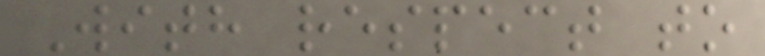With respect to
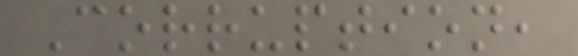Corruption,
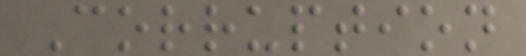Corruption
